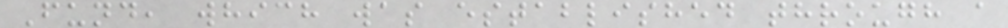Fund, which was established through a
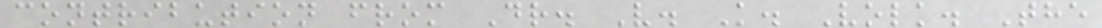contribution from Dr. V. K. Volk. The
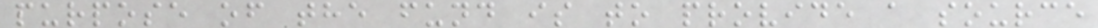purpose of the fund is to provide a source
